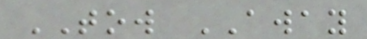TOW AWAY
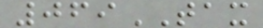069TAX
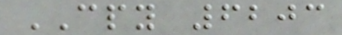CPY 6203
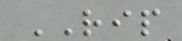RIP
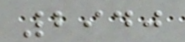2940
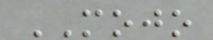MOJO
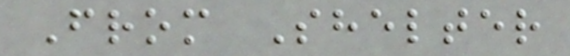From Shelter
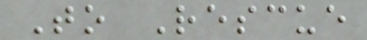To Rescue
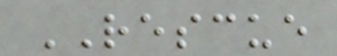RESCUE
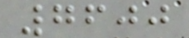7600
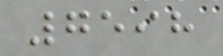7598
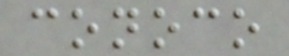conoco
